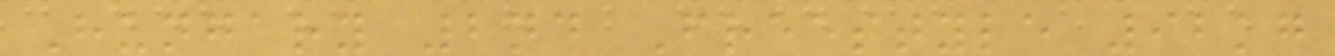Hungary 2nd Freestyle 92kg
